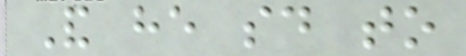And he said to
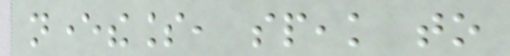nevertheless, speak to
